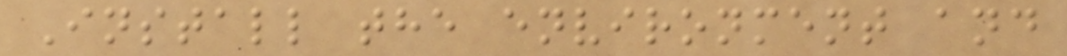Install the environment and
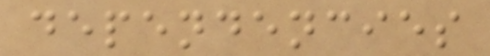dependencies
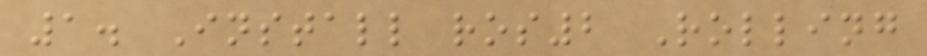1. Install ros2 Rolling
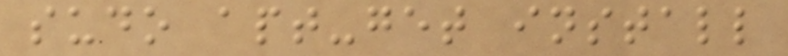sudo apt-get install
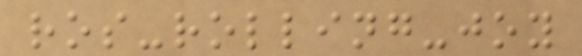ros-rolling-joy
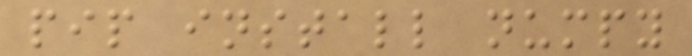pip install numpy
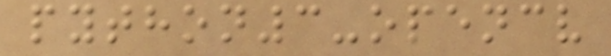python3-opencv
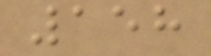158
